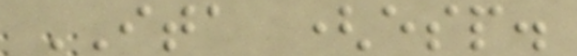ITA (esp.
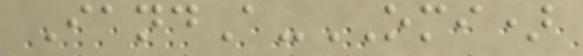IandA-OMI)
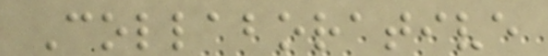Collaborative
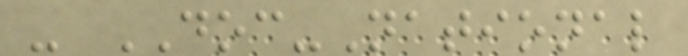- DOC-National
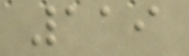119
